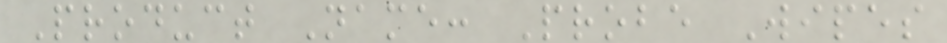Product Name: Probe Wipes
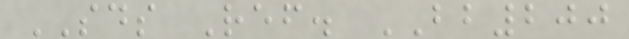SDS Ref. BB200
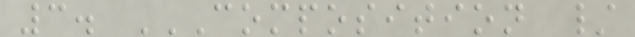3. COMPOSITION /
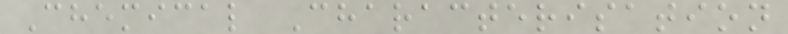Chemical Characterisation
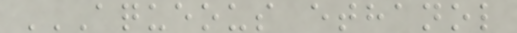AQUEOUS ETHANOL
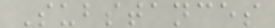Substances
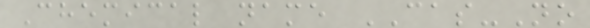Chemical name CAS-No
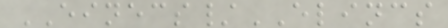EINECS/ELINCS
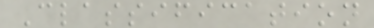Classification
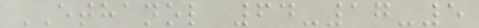ETHANOL 64-17-5
